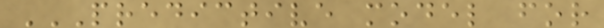PREDICTIVE MODEL FOR
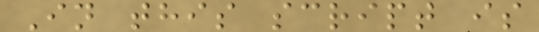In this script is
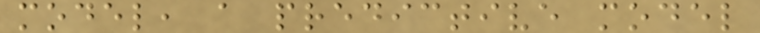model, a predictive model
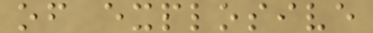of explosive
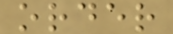order
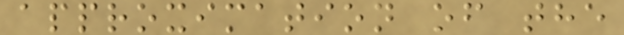approximation of the
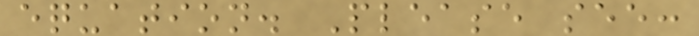equation. Please see:
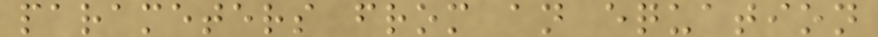parameters from an equation
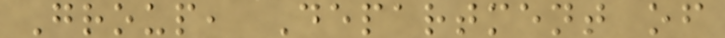Group, Department of
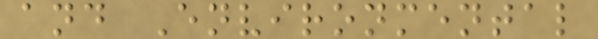and Environmental
